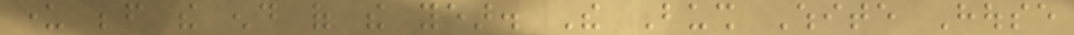under before the end of the year. The Bush White House
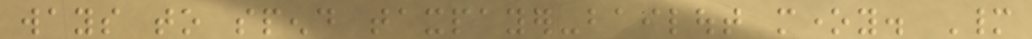ways to spend taxpayer-bailout money. Many
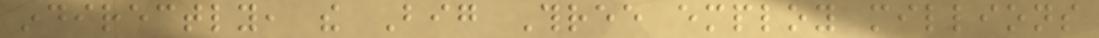indirectly, the Big Three employ millions
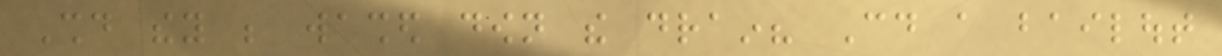Should they be washed down the drain? Could a bailout
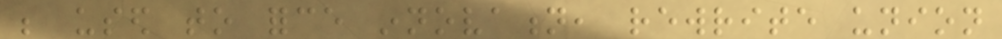be used to force innovation, rewrite union
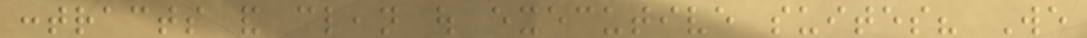contracts and clean out executive suites? We
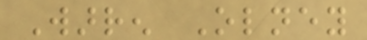Warren Olney
